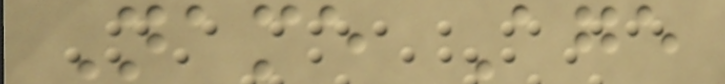Name Age
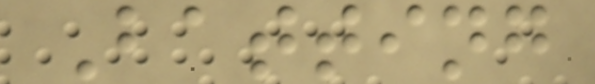Batting
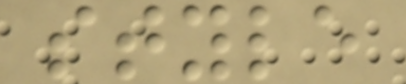style
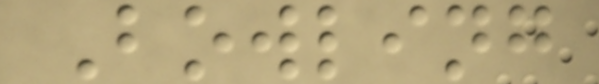Bowling
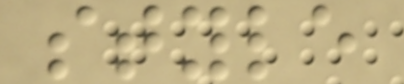style
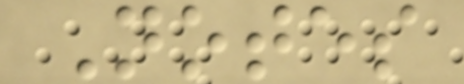Notes
